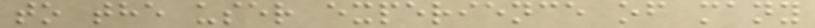to the user experience of many
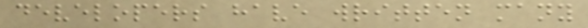developers have written many
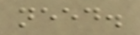need.
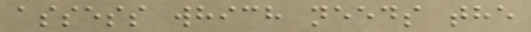assess which needs the
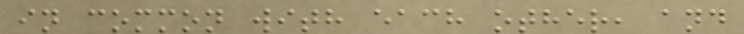in common with each other, and
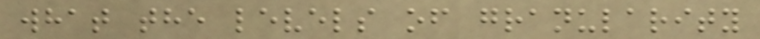what the levels of granularity
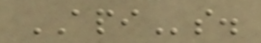APIs.
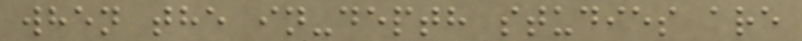when the in-depth studies are
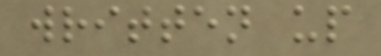written up
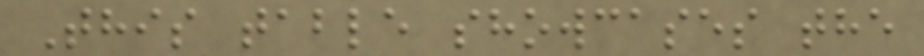This table showcases the
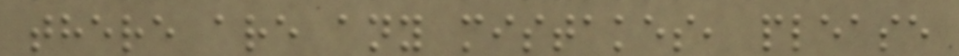there are any mistakes, please
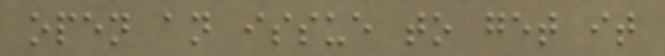open an issue to get it
